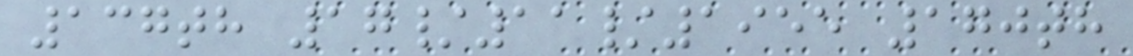137th 17/11/1955 170th
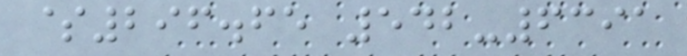$296.65 542-6391
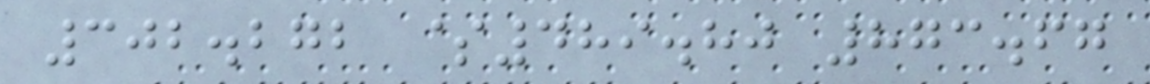302.272 $489.80 873.67
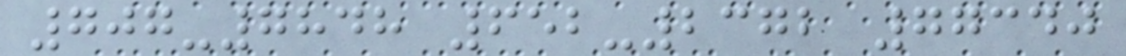707-7848 652-2372 77340
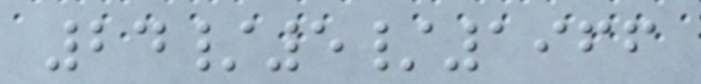24/5/1966
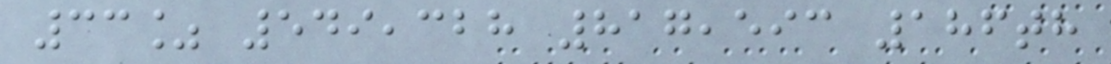33% 549,328 817,593 186th
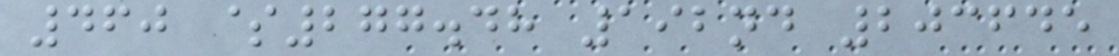460 $277.48 192nd 203645
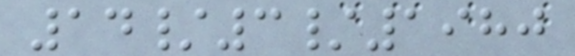14/3/1980
